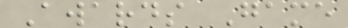Awards Game
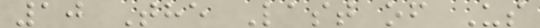10 The Last of Us
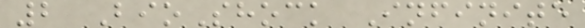2 BioShock Infinite
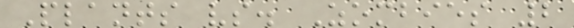Plants vs. Zombies 2
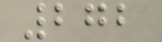272
